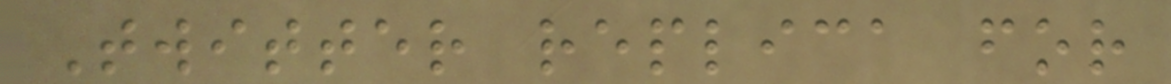Twitter replica for
